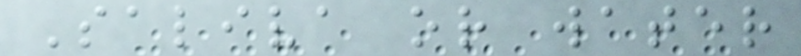Saliva or water
